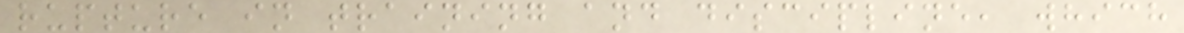rupture in training and discipline, which
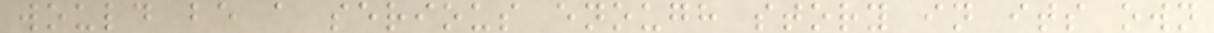would be a serious enough story in its own
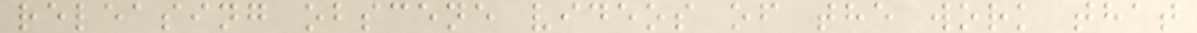releasing obscene videos of the work that
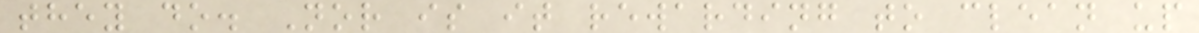they do. Nor is it rewarding to clean up
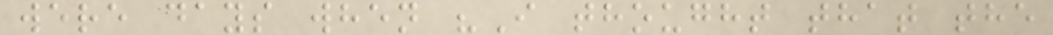were days when "I thought that the
